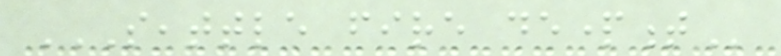SEATTLE FIRE DEPARTMENT
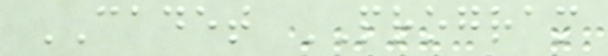CADET PROGRAM
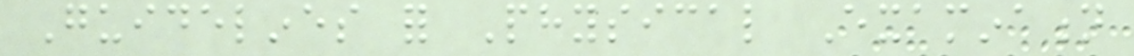Guidelines for Physical Examination
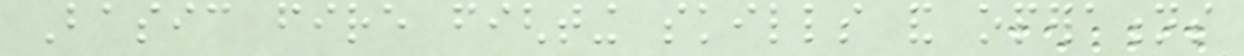Basic fire fighting skills and operations
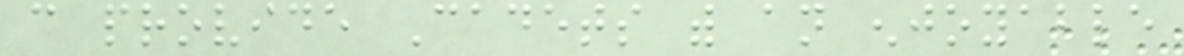can provide Cadets with an enjoyable
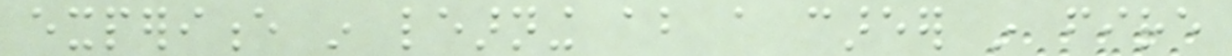experience in learning about a career in fire
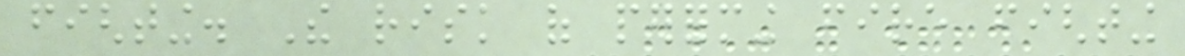fighting. The risk of performing fire fighting
